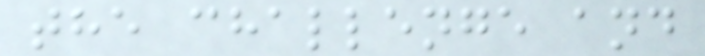the challenge and
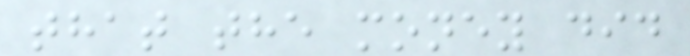that the money did
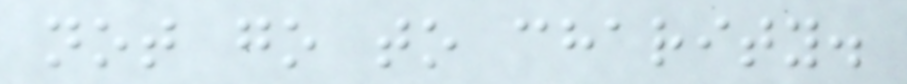not go to charity.
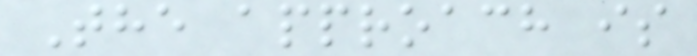The approach is
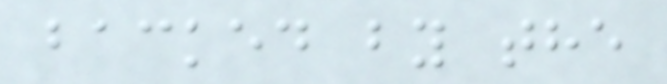backed by the
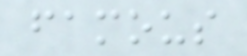famous
